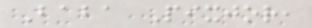Baba Pixjor,
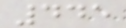445
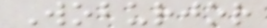Woburjor
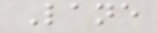Lane
